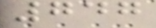747
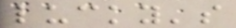lucky's
